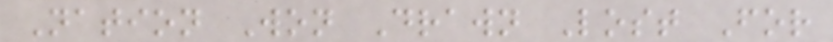Nation Won Drawn Lost For
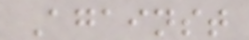Against
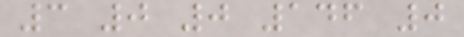3 0 0 146 0
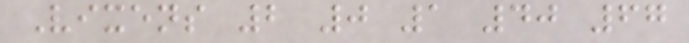Vixens 2 0 1 40 67
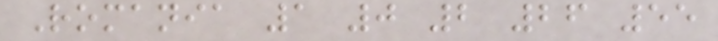Romania 1 0 2 26 55
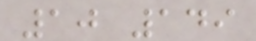10 149
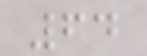64
